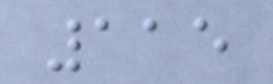115
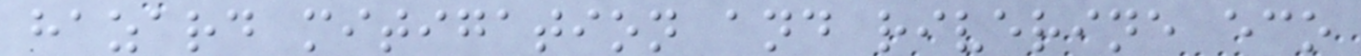hazard mitigation and riverine eco
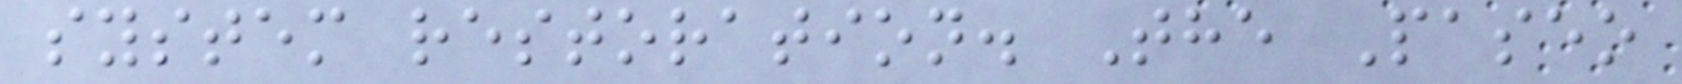system restoration. The Paseo
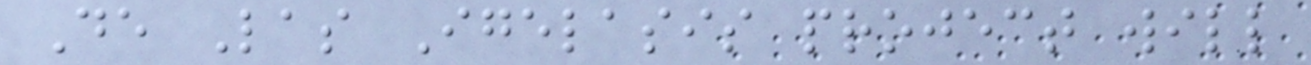De Las Igelasis project will
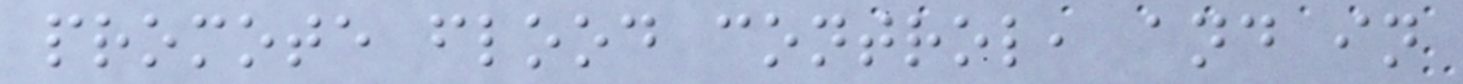promote flood control, and in
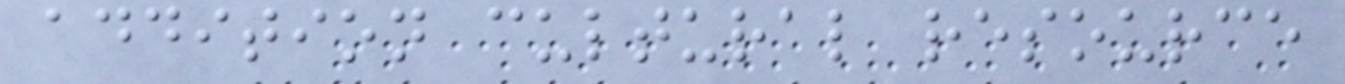addition cultural resource
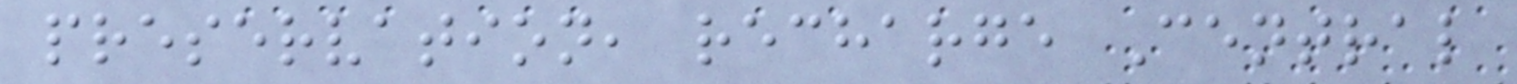preservation, recharge Central
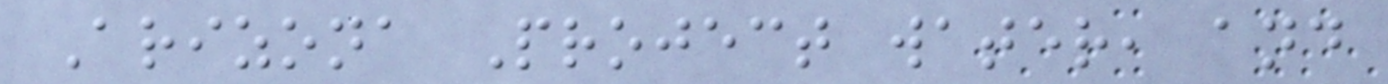Arizona Project water, and
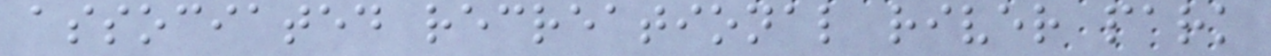associated recreational river park
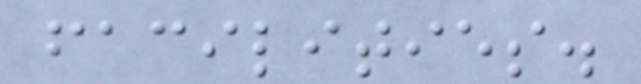facilities.
